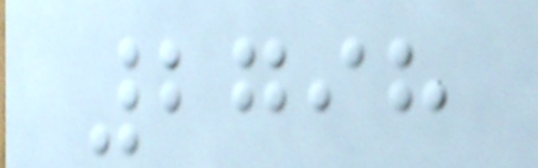2798
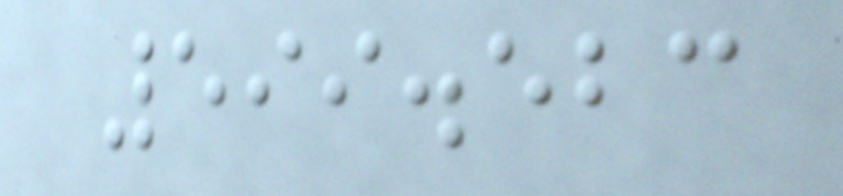599.523
